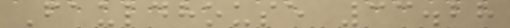Fauldhouse 33.28
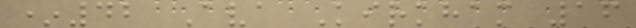*42 Ava Kirkham 16
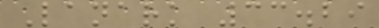Lanark 33.29
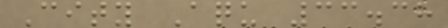City Aqu 33.38
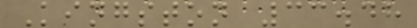Kingston 33.48
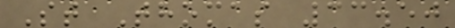St Thomas 33.50
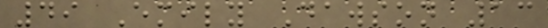49 Emily Dawson 13
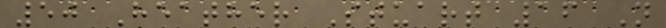50 Heather Stuart 16 N
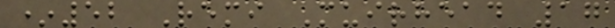*52 Remi Muirhead 17
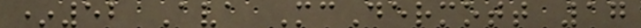*52 Ava McDermott 17
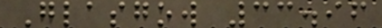Glasgow 33.96
